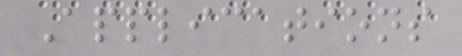Applications
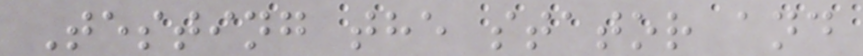Testing the stator and
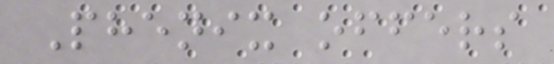Phenix offers
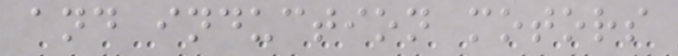and induction motors
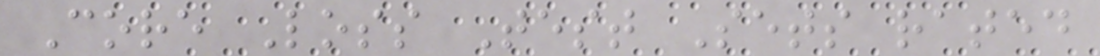Core Loss Test Sets rated
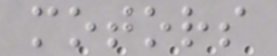motors
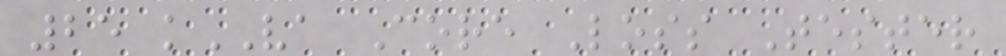25 kVA Core Loss Tester
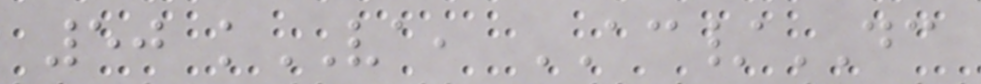50 kVA, AC/DC
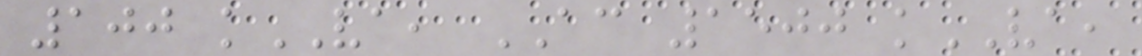100 kVA, AC 1500 kVA,
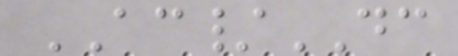AC/DC
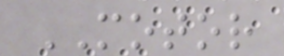MOTOR
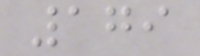179
